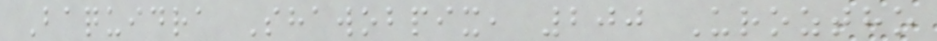Baquidra Shawobpix, 200 Uroztho
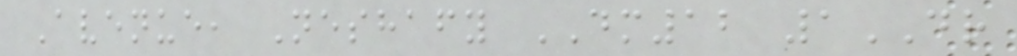Avenue, Neshafy DM12 1DR
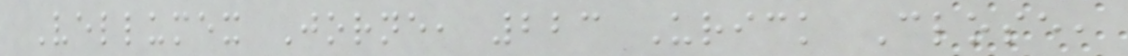Vellumex Jorne, 223 Urick Close,
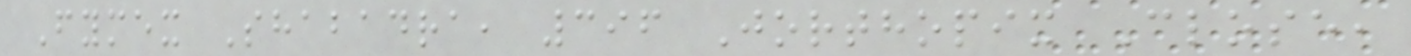Fymex Shabadra, 396 Jorthopix Close,
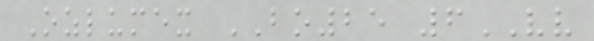Ozlumex BO25 6VV
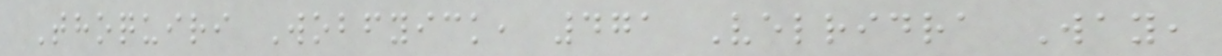Thoquiri Wobfyick, 471 Velridra Way,
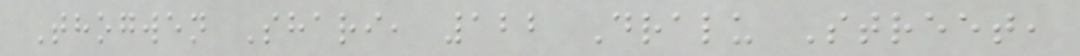Thogwen Shari, 122 Dralu Street,
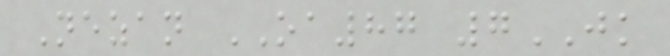Nezan OA87 7JK
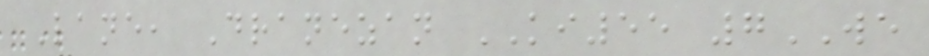Lane, Dranezan KI55 7WE
